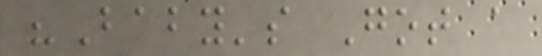"Baby's Got a
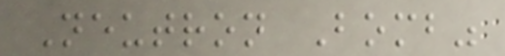Neutron Bomb"
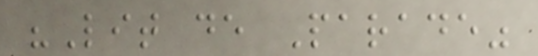"Lit de Parade"
